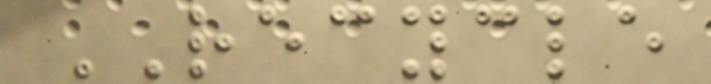RECYCLE
